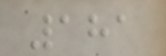181
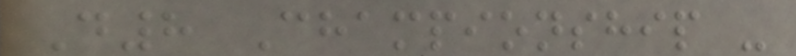D8 Championship -
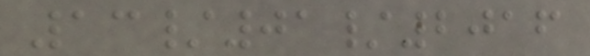13/01/2016
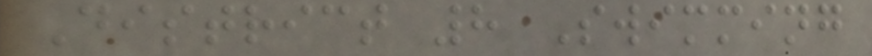District 8 Swimming
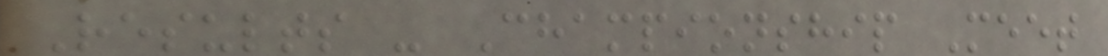Results - Championship Meet
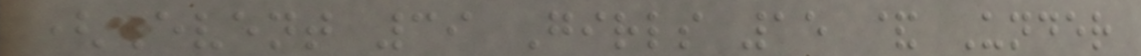(Event 39 Girls 15 & Under
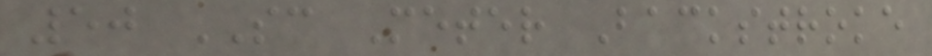50 SC Meter Backstroke
